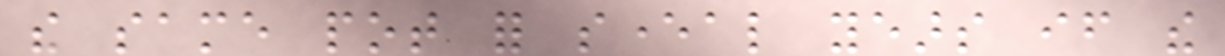the same pot for several years if the
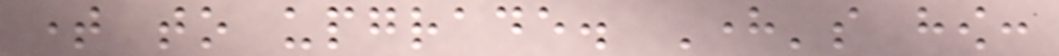time to upgrade. Here's how:
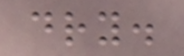dry.
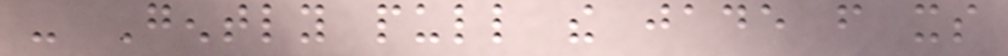- Gently pull the jade from its
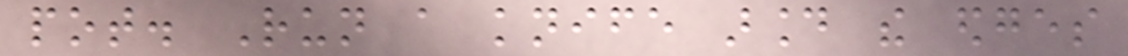pot. Run a knife around the edges
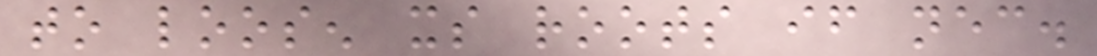to loosen its roots if necessary.
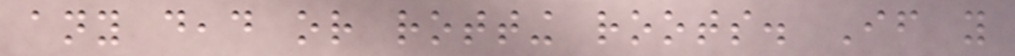any dead or rotting roots. If you
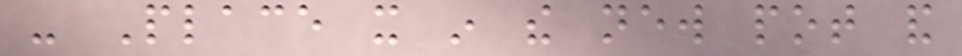- Place it in the new pot and
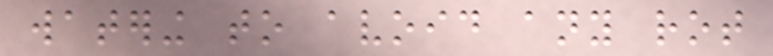watering to avoid any rot
